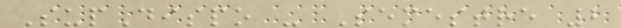SupDispo - Semestre 2
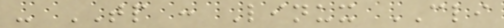- TP : Linux CLI
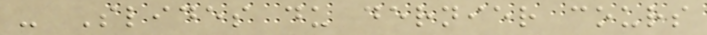- Slides du dernier cours
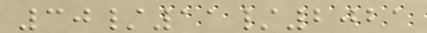30/11/2021
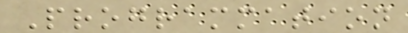Programmation
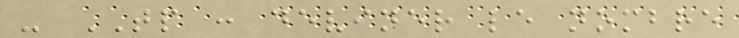- TP : deviner le nombre
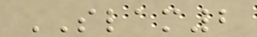SLAM2
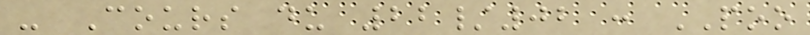- Cours du 22/02 : POO
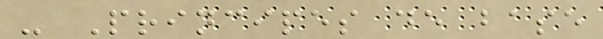- Principes de base
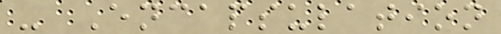- Encapsulation
